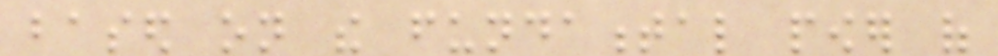based on the fundamental power of
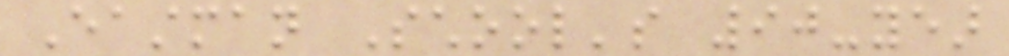Eastman School's 90-year
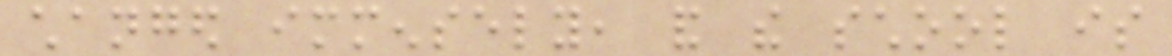changed immensely, and the school is
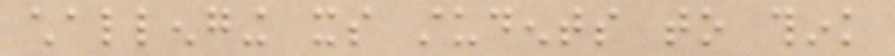challenging its students to think
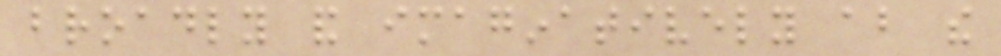broadly and imaginatively about the
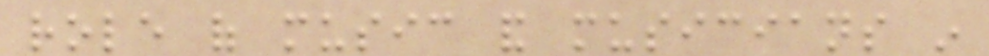role of music and musicians in
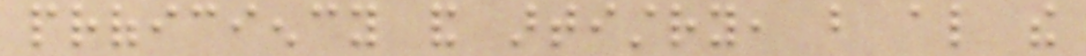proficiency and artistry, but also the
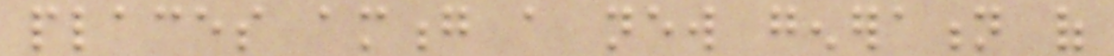places among a new generation of
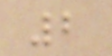2
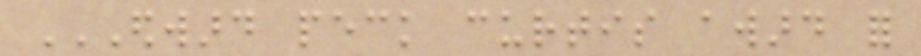EDWARD PECK CURTIS AWARD FOR
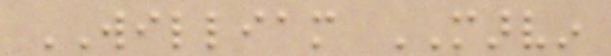WILLIAM MARVIN
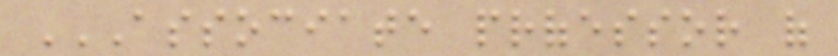ASSOCIATE PROFESSOR OF
